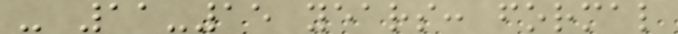- 11-15 years: formal
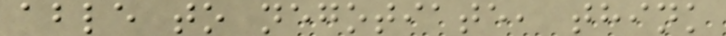able to negotiate, think
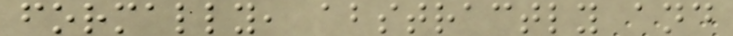formally, abstractly and
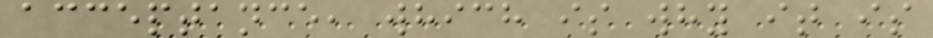acceptance, which is why it is
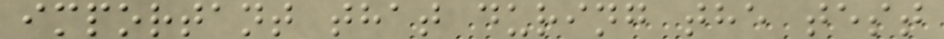important that during the test
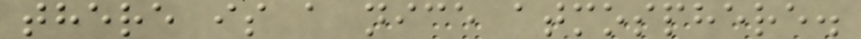there is a nice atmosphere.
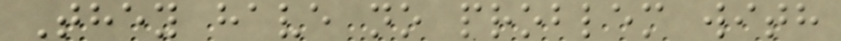They have no problem with
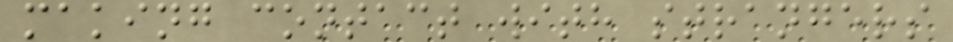making contact with strangers
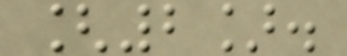[2].
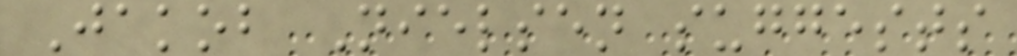Jakob Nielsen suggests
